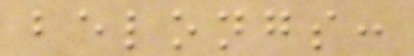belongs:
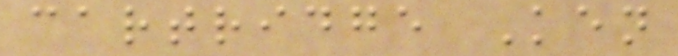cartridge Ken
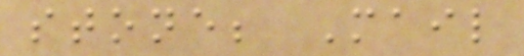stone; Mail
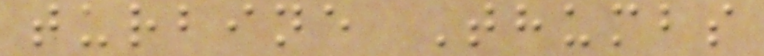turbine Thumbs
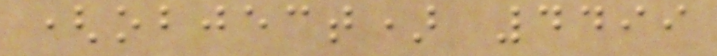(object) 4499
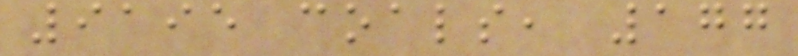9195 coals, 177
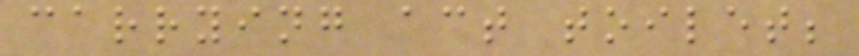carrying act toilet;
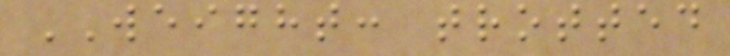WEIGHT: trotted
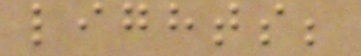lights;
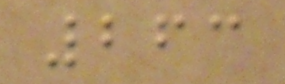263
